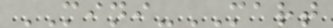MINI-MART
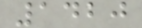1420
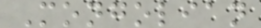Mongolian
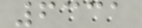6331
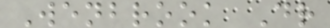Wenbrook Dr
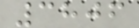3806
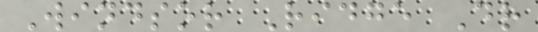Windsor Ridge Dr
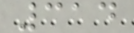314
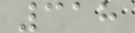318
